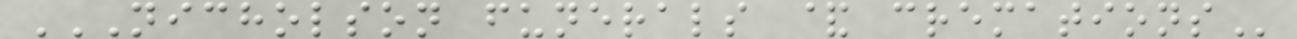NICHOLSON FUNERALS & CREMATIONS
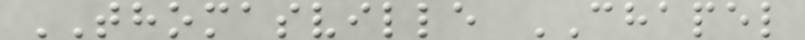THOMASVILLE CHAPEL
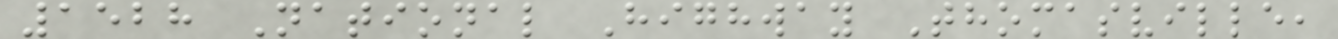1528 National Highway Thomasville,
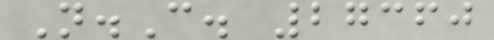N.C. 27360
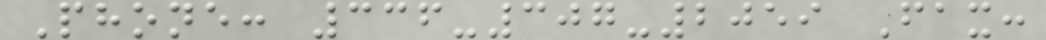Phone: 336-307-2059 Fax:
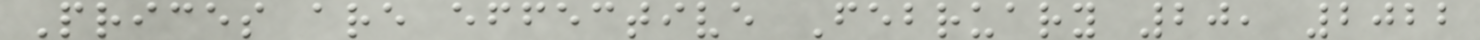Prices are effective February 20, 2022
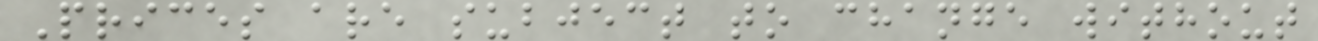Prices are subject to change without
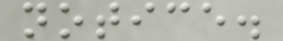notice.
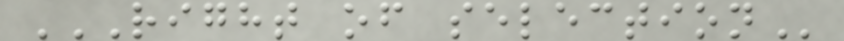RIGHT OF SELECTION
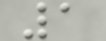1
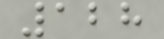128
